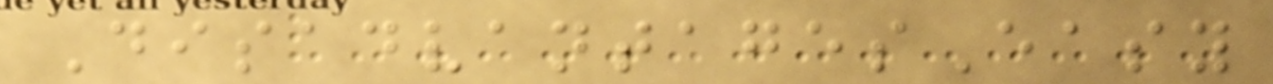DisadvantagesEasy
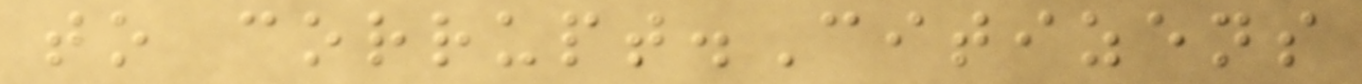to corrupt.Citizens
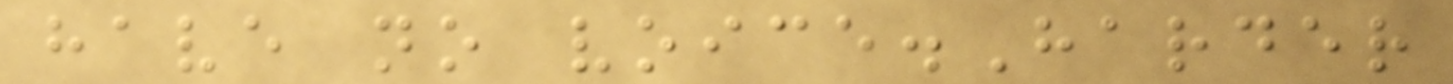have no voice.Harder
